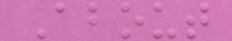About
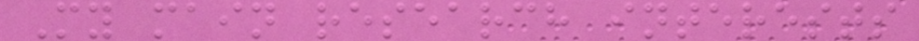My main research interests
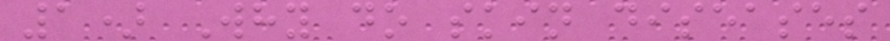1) Why do skin diseases
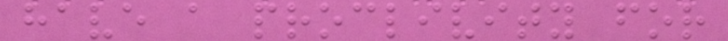have a proclivity for
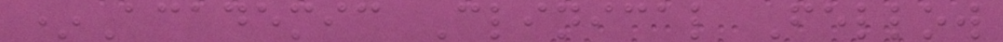*Academic Clinical Fellow
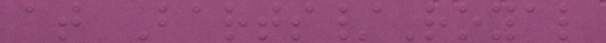at Barts/Royal
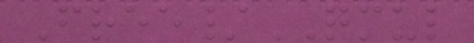Free/QMUL
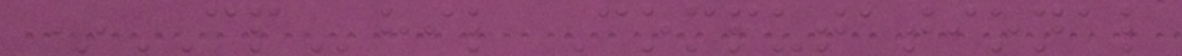*MPhil Computational
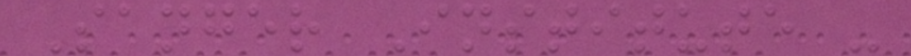Sanger Institute -
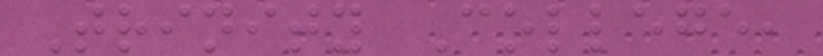Trinity College,
